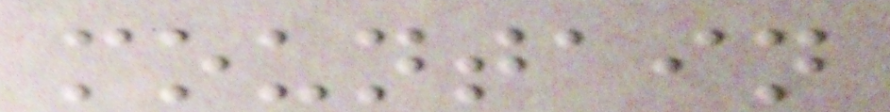mountain
